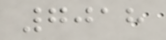7018
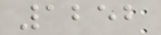1252
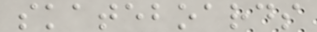skateboards
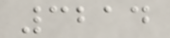3214
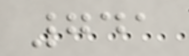741
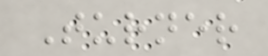Turner
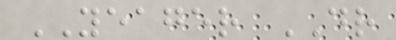YEAGER DR
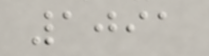1091
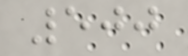500
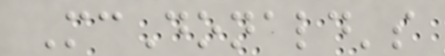McDonald's
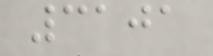3101
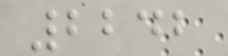2242
